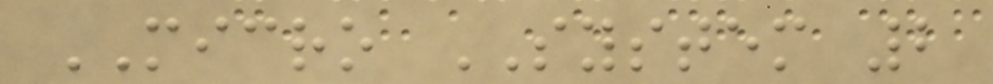MICRO SYSTEM 2
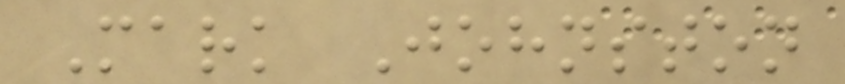Mark Johnston
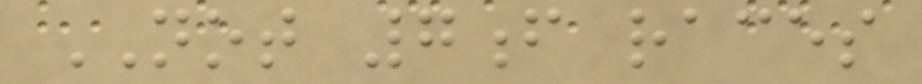NOT 7f races
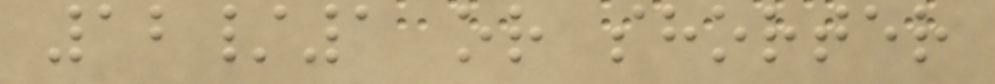12/1 or shorter
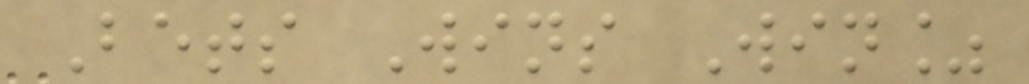Bets Wins Win%
